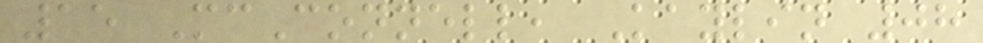15 McConnell, Kaylin 08
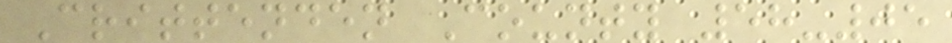Crittenden County 58-05
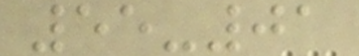55-01
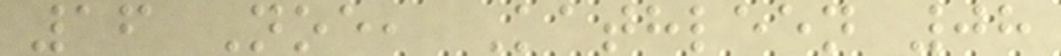16 Noe, Kathleen 08
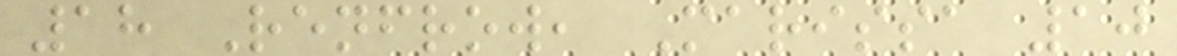18 Renfrow, Marissa 10
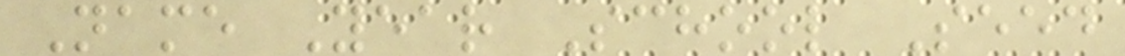Name Year School Seed
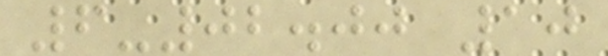6-02.00 10
